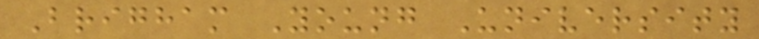Brigham Young University
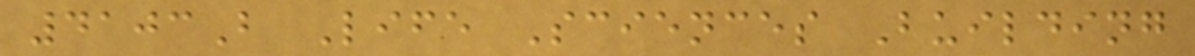4103B Life Sciences Building
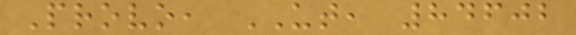Provo, UT, 84602
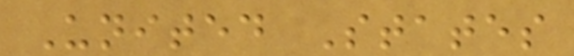United States
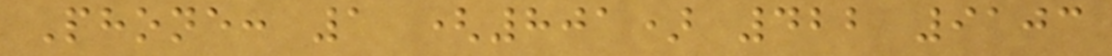Phone: 1 (801) 422 9103
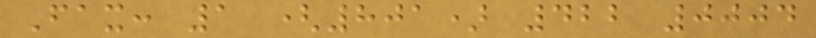Fax: 1 (801) 422 0004
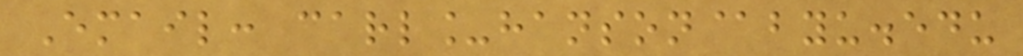Email: carl_hanson@byu.edu
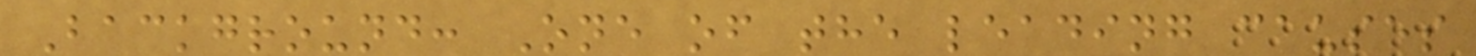Background: One of the leading causes
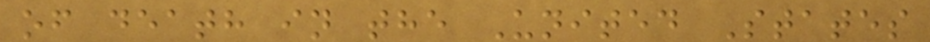of death in the United States
